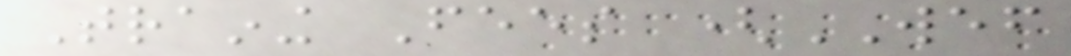Training Fees (WEF
